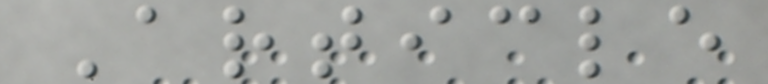Article
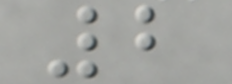2
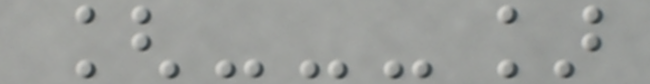[---]
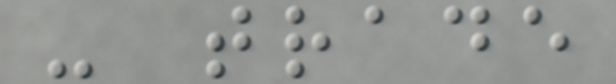- trade
